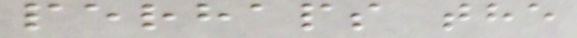perhaps the
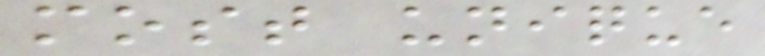most unique
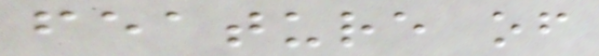feature of
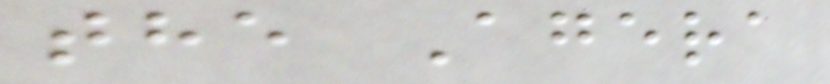the Agera
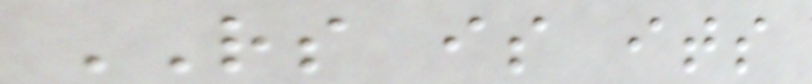RS is its
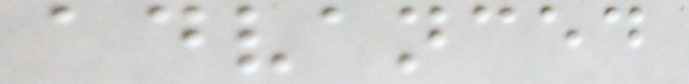advanced
